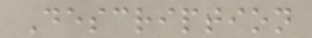Description
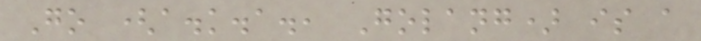Go (a.k.a., Golang) is a
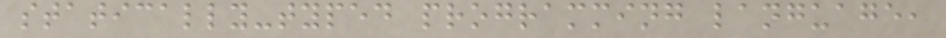statically-typed programming language,
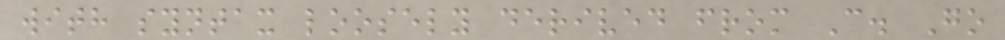with syntax loosely derived from C. Go
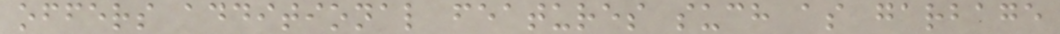offers additional features such as garbage
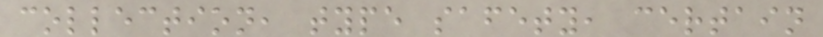collection, type safety, certain
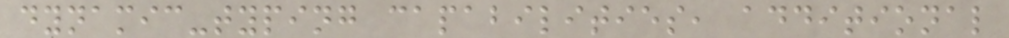dynamic-typing capabilities, additional
